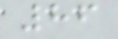86
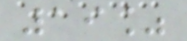19%
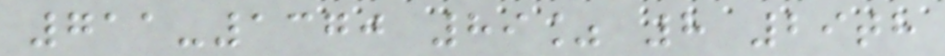711-1370 89% 8 29th
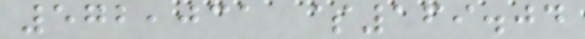572,031 $169.04
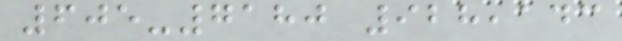605-7180 928,143
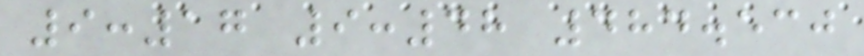9:17 9:48 484.530
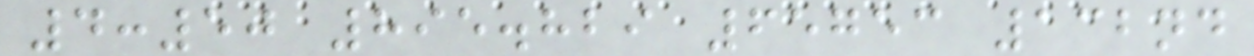4:50 895.829 65753 132nd
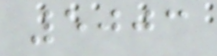5003
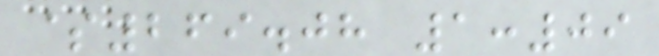$269.08 1:09
